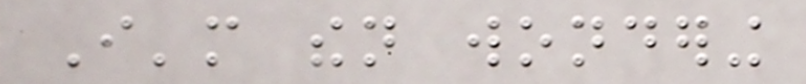I'm then wondering
